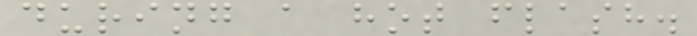during a hot flash.
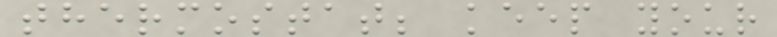thermostat; keep your
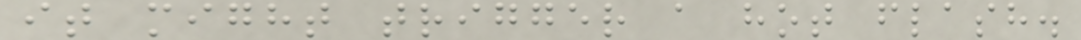it might trigger a hot flash.
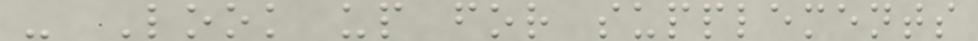- Look up for supplements
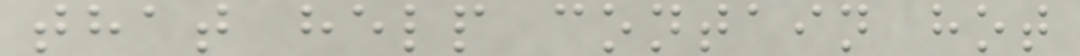that help contain hot
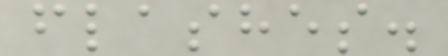flashes.
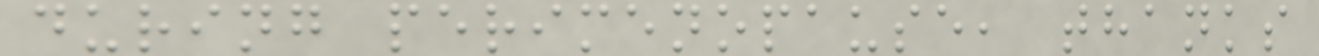during perimenopause, thanks
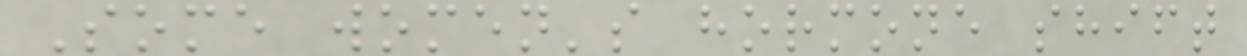Some women's hormone shift
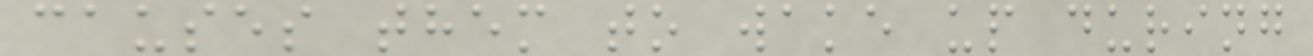causes them to wake up during
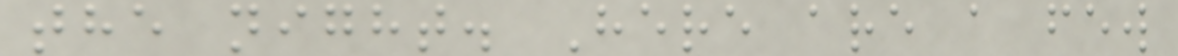the night. Here are a few
